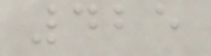425
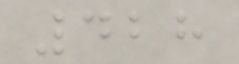428
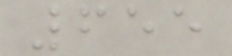655
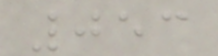053
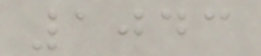1043
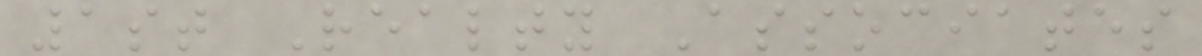1st Realty Associates
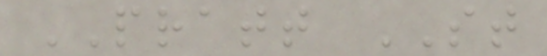PRATT ST
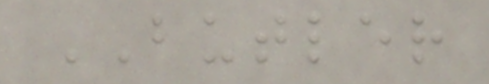BUTLER
